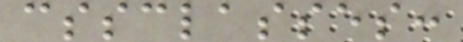cssclasses:
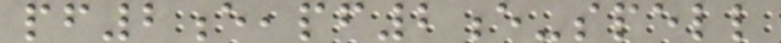pf2e,pf2e-spell
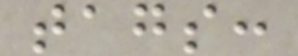tags:
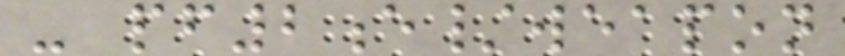- pf2e/weapon
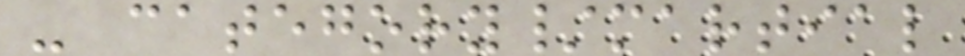- category/martial
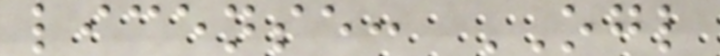license: OGL
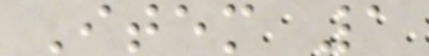Item 1
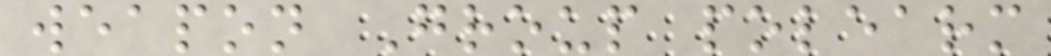weapon Group polearm
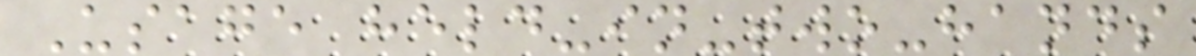Usage held-in-two-hands
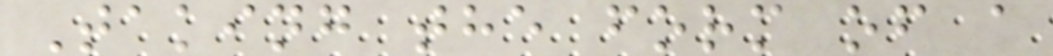Taking the form of a
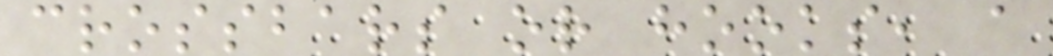crossbars or hooks, a
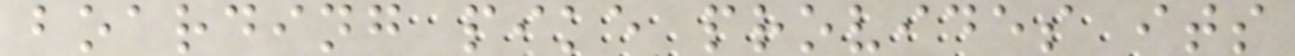boarding pike provides its
